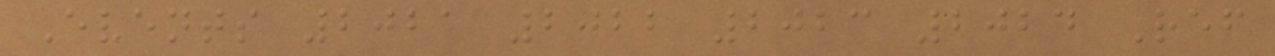Events 2021 2022 2023 2024 Ref
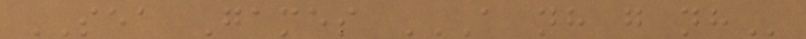SEA Games A NH G NH
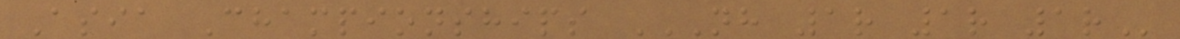Asia Championships NH 1R 1R 1R
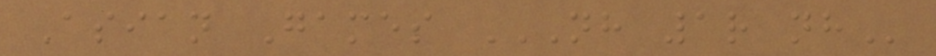Asian Games NH 1R NH
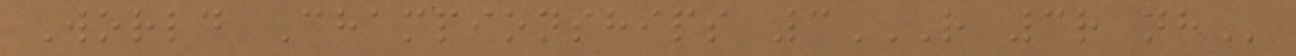World Championships 3R 3R NH
